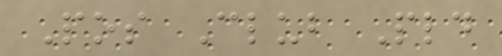Pos Club Pld
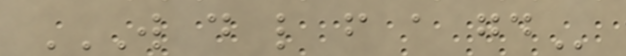W D L F A GD
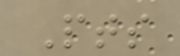Pts
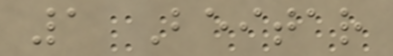1 Beitar
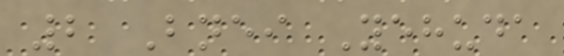2 Bnei Yehuda
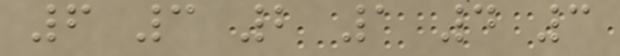6 3 2 1 4 3
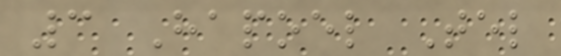3 Hapoel Tel
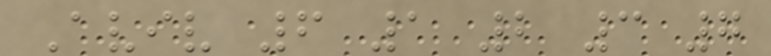Aviv 6 1 2 3 7
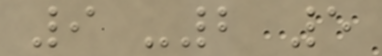9 -2 5
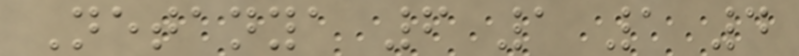Netanya 6 1 1 4
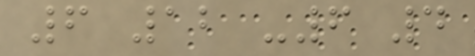6 12 -6 4
